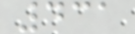431
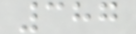387
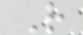R
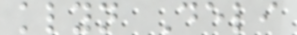klyn Deli
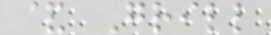& Grill
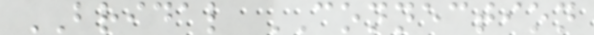BRIDAL CONNECTION
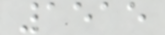1515
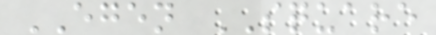EGEN SQUARE
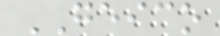GEICO
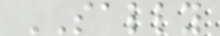SALLY
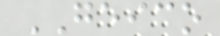GEICO
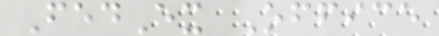FedEx Office
